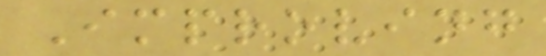Improving
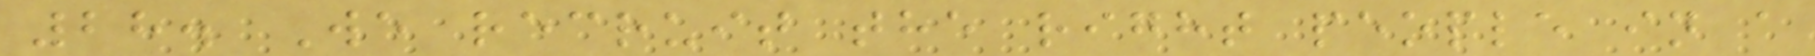28. We recruit the right people in a
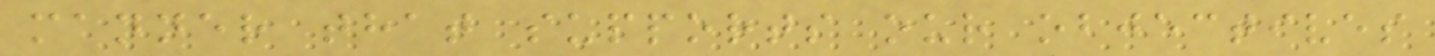manner that supports our objectives
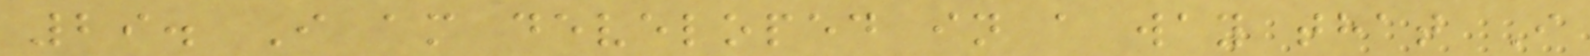29. I am developed in a way that I
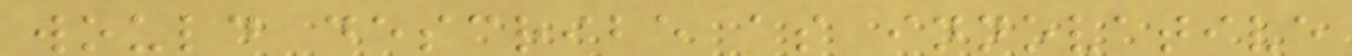would describe as innovative
